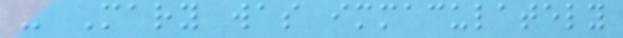- Mary was immaculately
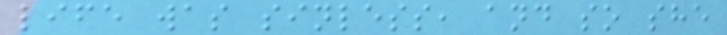life was sinless, and so she
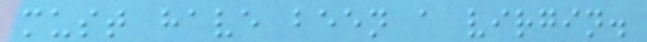must have been a virgin.
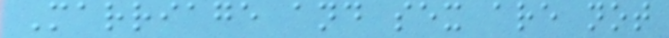Marriage and sex are not
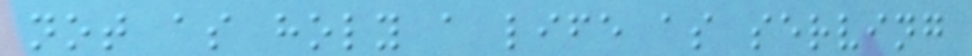not as holy a life as serving
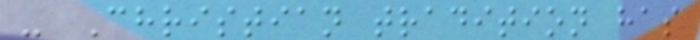- Christian tradition has
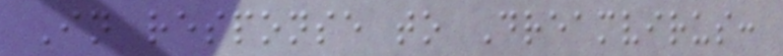In response to Dreamvirus:
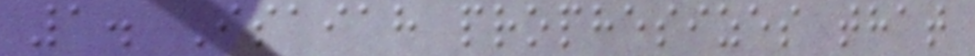1. Isaiah prophesizes that
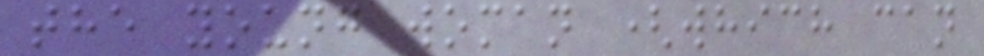the young woman (which can
